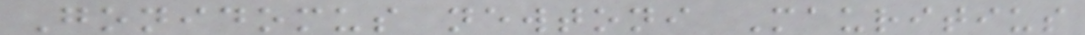Gonidomus newtoni Mauritius
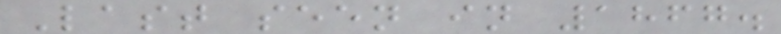Last seen in 1867.
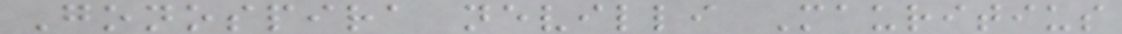Gonospira nevilli Mauritius
